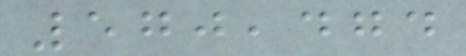570,474
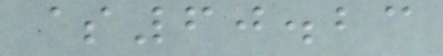$60.23
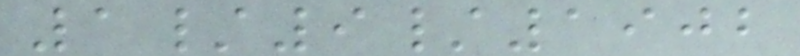1/9/1902
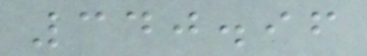340.96
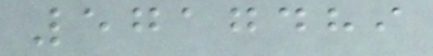5717489
